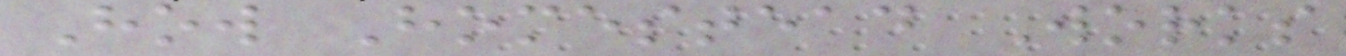How Homestead Works
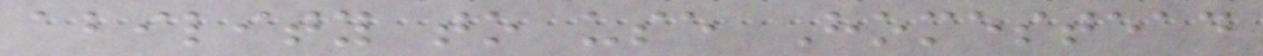ability to use Homestead
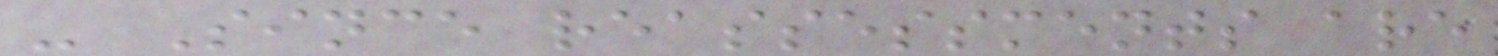- Since reassessments are
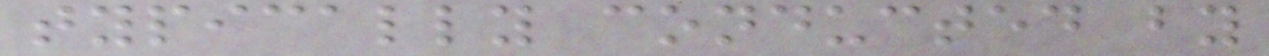typically conducted by
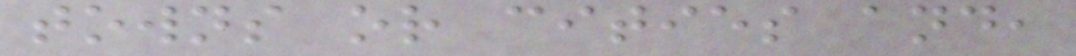towns or cities and,
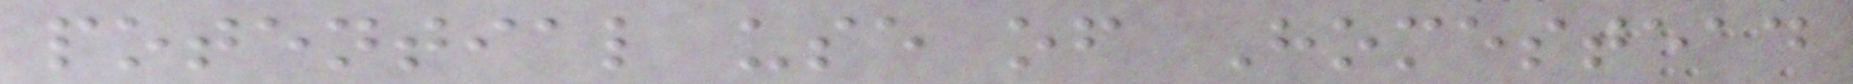potential use of Homestead
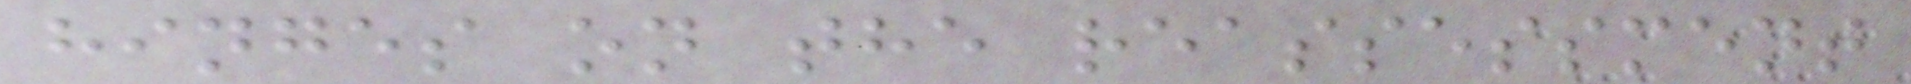hinges on the reassessment
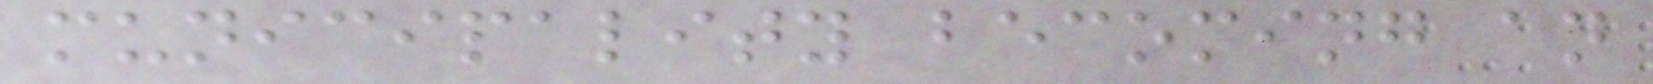municipality becoming an
